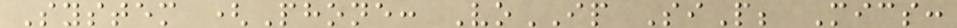System (Phone: VoIP SiP; Mics:
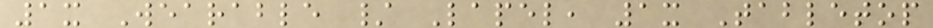1x Wearable / Lapel, 1x Tabletop
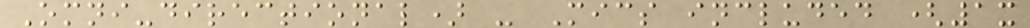Omni-directional) - Mics included (1x
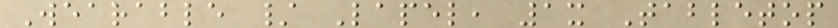Wearable / Lapel, 1x Tabletop
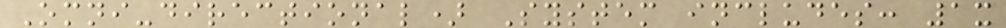Omni-directional) System includes: 1x
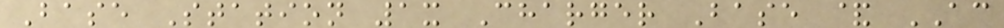Base Station 1x Charger Base & AC
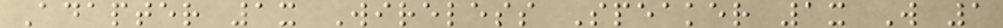Adapter 1x Wireless Speaker 1x W 1
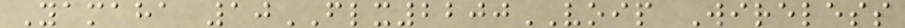Yamaha 10FLX2200VOIP Wireless
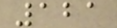121
